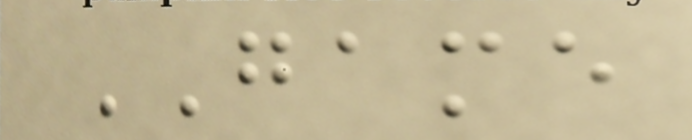GAME
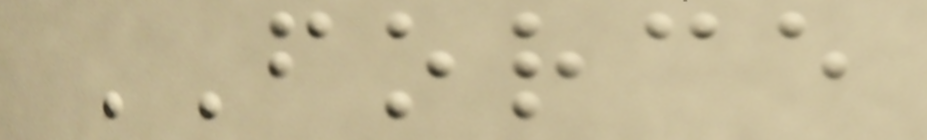FORCE
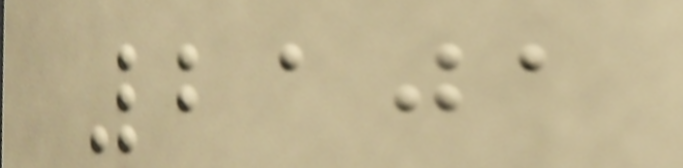2101
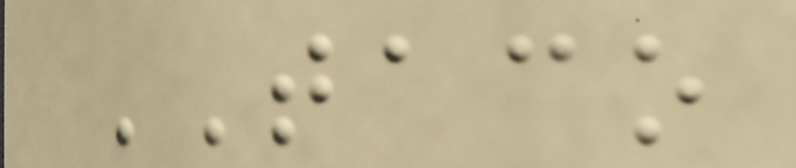TACO
